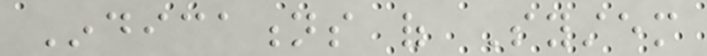Indications of System
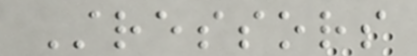Stressors
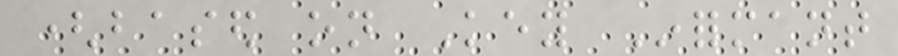(based on Key Informant
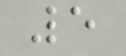5
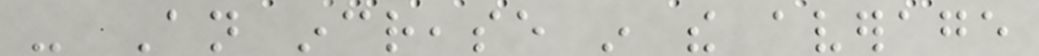- An increase in the average
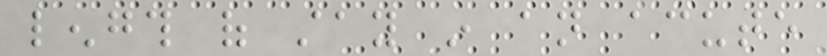length of stay in an acute
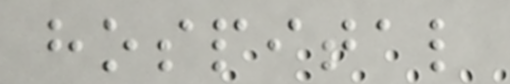hospital
